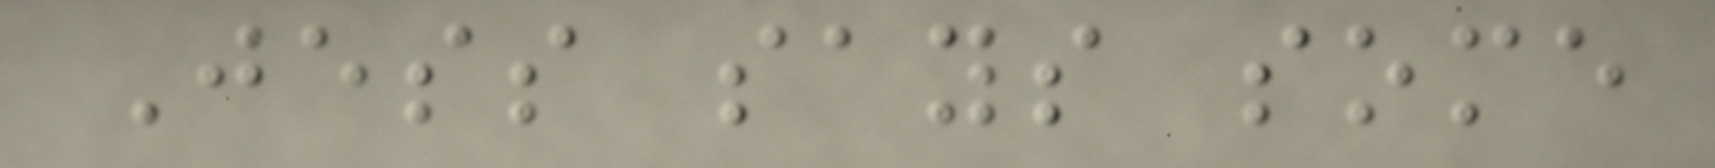Jess says some
